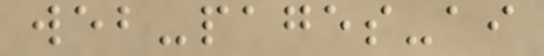web-pages-ai
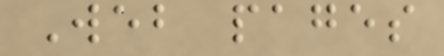Web pages
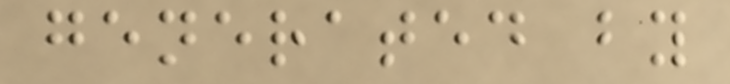generated by
